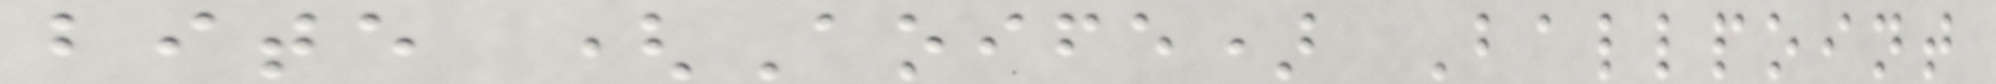bite (Aoife) Ballpoint
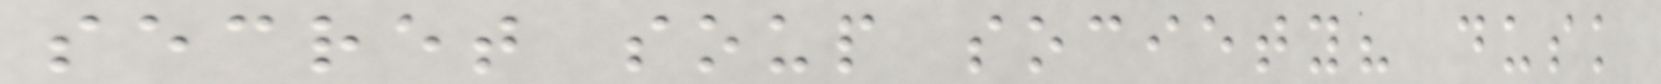secret soup society? dusk
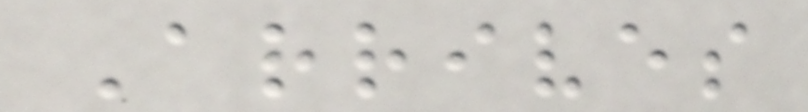Arrives
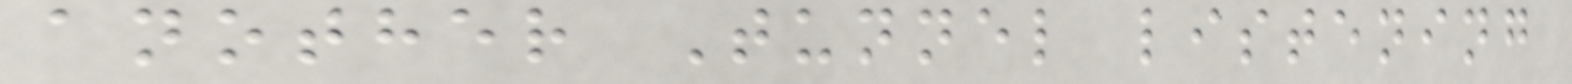another Tunnel listening
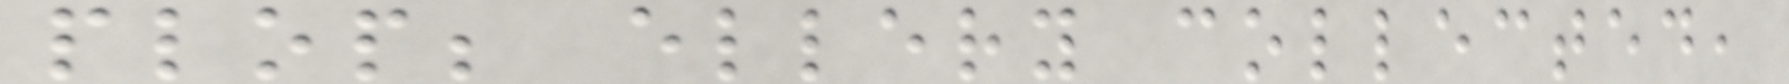plop; ellery collected,
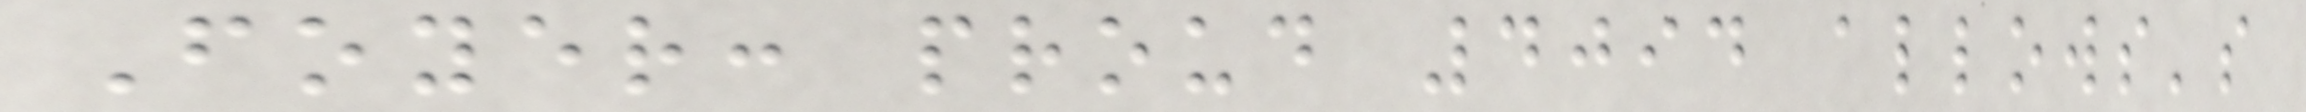Foyer: proud 4094 allows's
